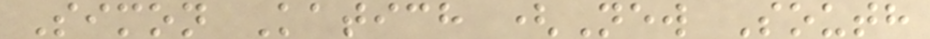Simon Katich (New South
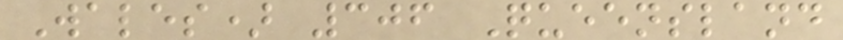Wales) 306 Queensland
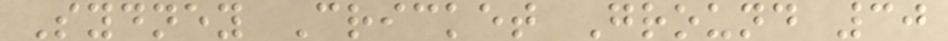Sydney Cricket Ground 30
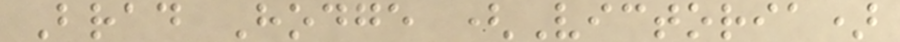Brad Hodge (Victoria)
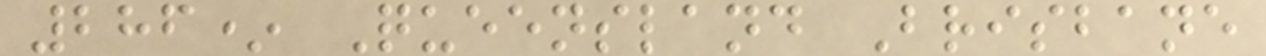286* Queensland Brisbane
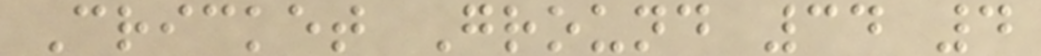Cricket Ground 34 4
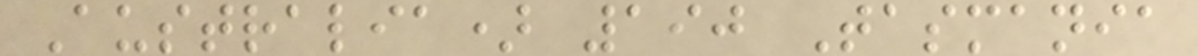Australia) 190 Tasmania
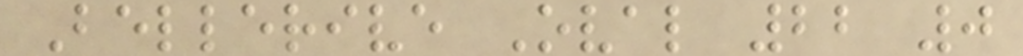Bellerive Oval 22 0
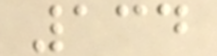134
